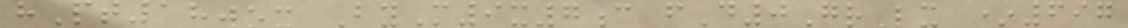hPt18wox ByM9x7c fD0GrLx *697
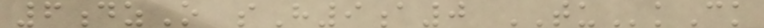6dzO sH9a0 TUkCk
